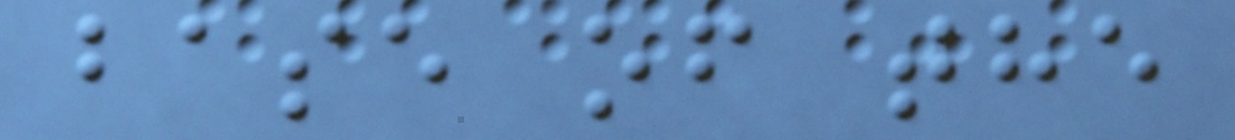base of the
